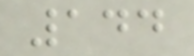144
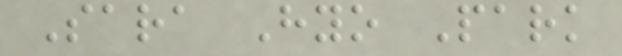Sara Hyo Park
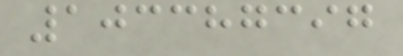103387397
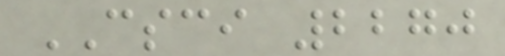CSCI 2270
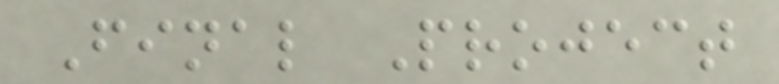Final Project
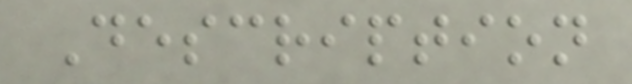Description
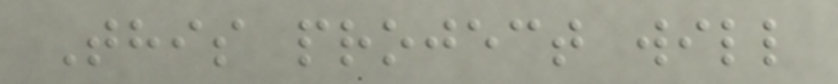This project will
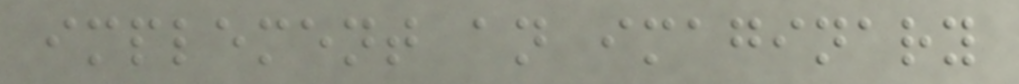implement an imaginary
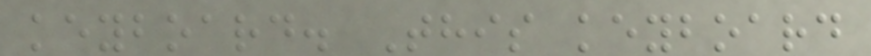keyboard. This keyboard
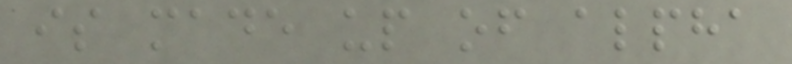is made up of alpha
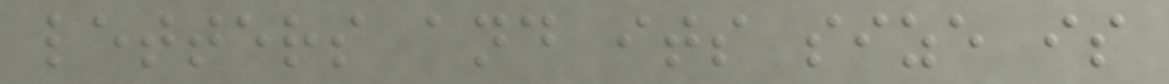letters and its size is
